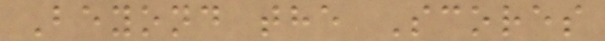Beyond the Scores
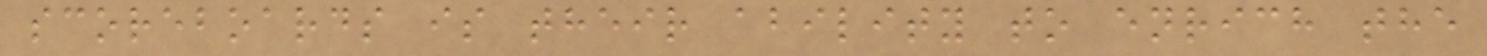scoreboards is their ability to enrich the
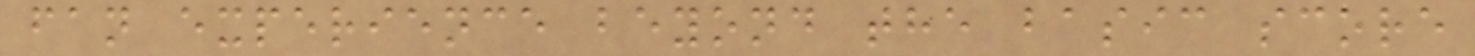fan experience beyond the basic score
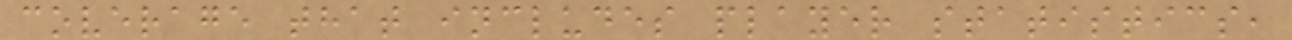coverage that includes player statistics,
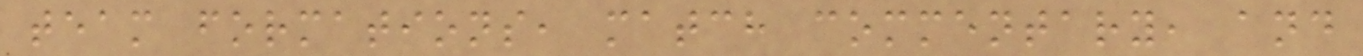team formations, match commentary, and
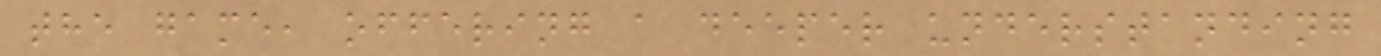the game, offering a deeper understanding
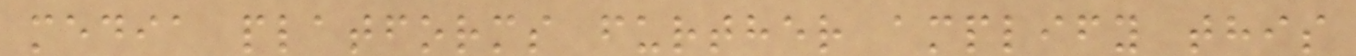media platforms further amplify this
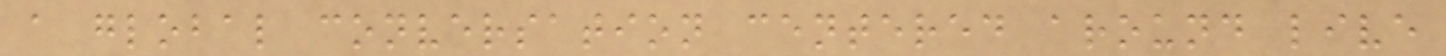a global conversation centered around live
